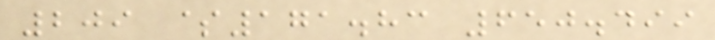209 $171.83 650.499
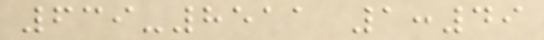639-8511 1:49
